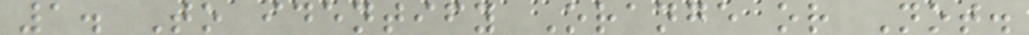1. To identify Orange or Not.
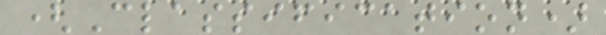(Classification)
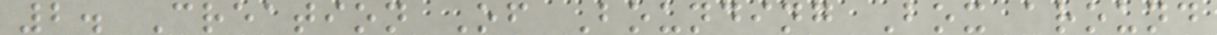2. Creation Of Bounding Box around
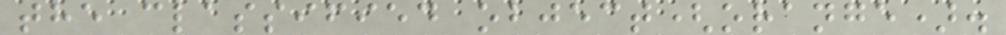the classified object(orange).
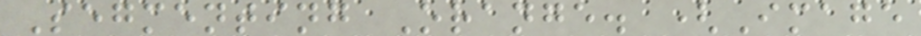Segmenting Orange. (Image
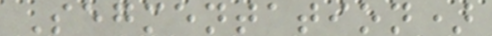Segmentation)
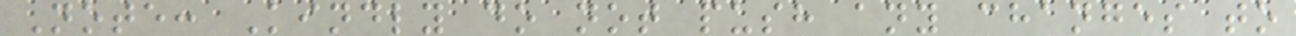Note: Kindly do not push any changes to
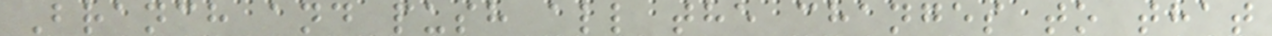Branch and push all the changes to that
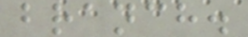branch.
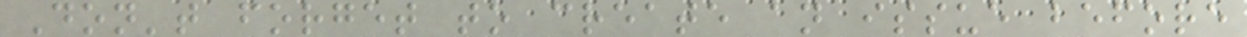Don't forget to create an issue before
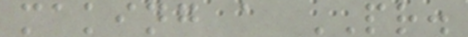making a PR.
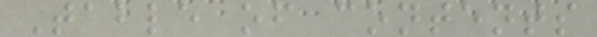Table of contents
